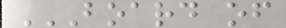BOARD OF
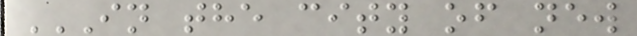IN THE CITY OF NEW
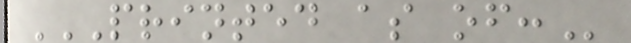PRINTED AS OF:
